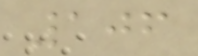106
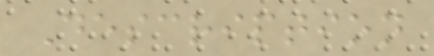Description
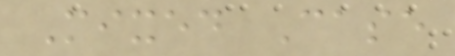Mixed Case
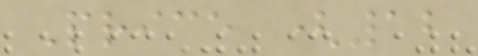Price (12
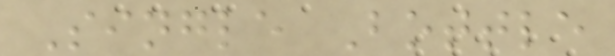Single Bottle
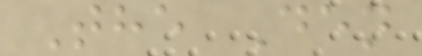The Den
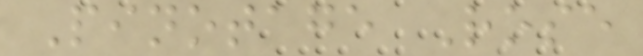Pinotage Rose
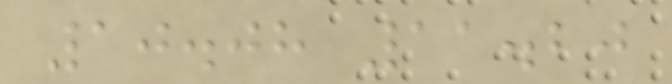10.08 11.20
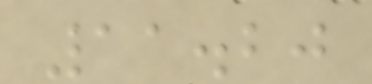11.20
